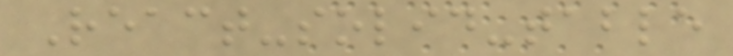React-solid-table
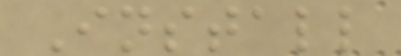Install
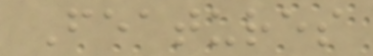Features
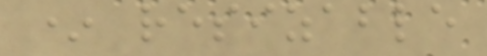* resizable
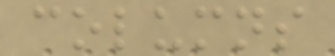columns
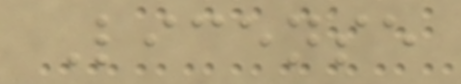License
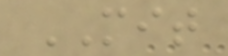MIT
